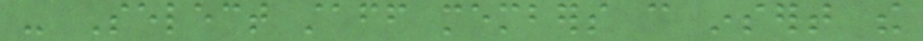- Select staff members can insert the
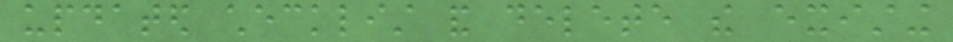updated checklist and delete the existing
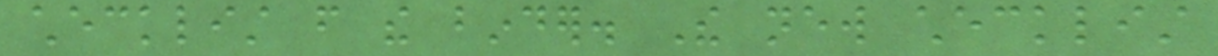checklist from the binder. The new checklist
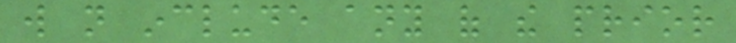will not include any of the prior
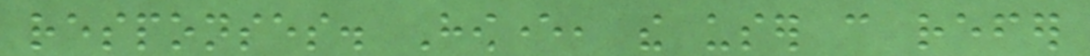responses. However, the user can refer
